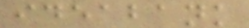ideabank
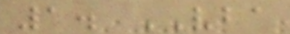1. VBA
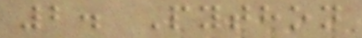2. Python
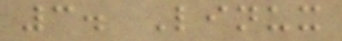3. Linux
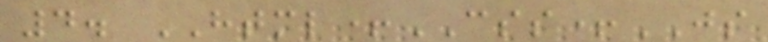4. HTML+CSS+JS
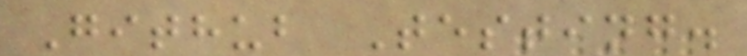Github Testing.
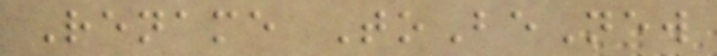Rename ToBeNew
